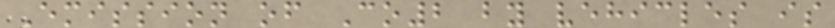Emission of Co2 by vehicles is
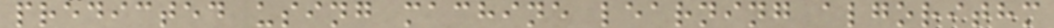predicted using machine learning algorithm
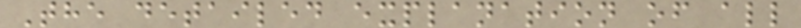The detailed explanation of all
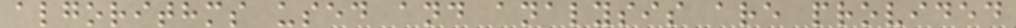algorithms used and analysis are provided
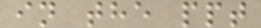in the ppt
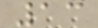13
